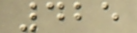425
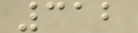312
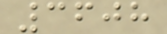3608
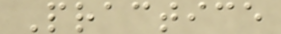Practice
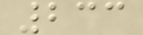233
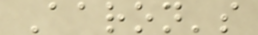Aaron's
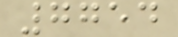7754
